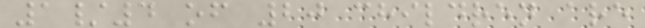1/4 of 20 children are
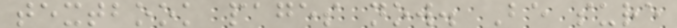textbook pages now. Be sure
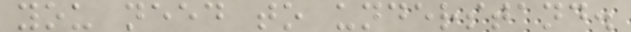you need to understand.
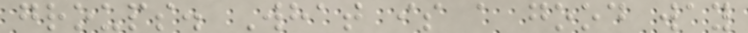groups. What is a good way
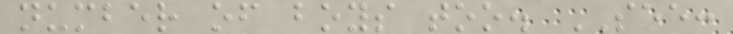number of boys too. SEE:
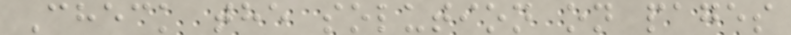Check the solution on pages
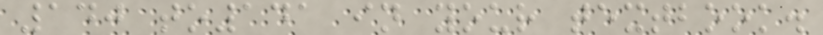140 to141 in your textbook.
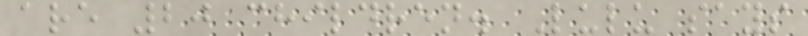are 20 children. Lulu says
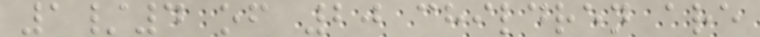1/4 of 20 children are
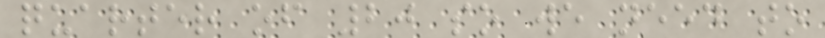quarter of 20 so we need to
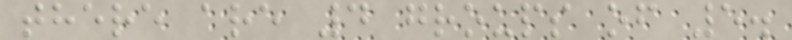there are 4 groups of 5.
